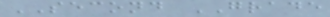SECOND GRADE
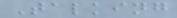Talking
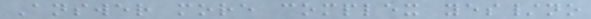Answer more complex yes/no
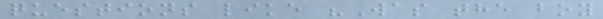questions like "Was the boy
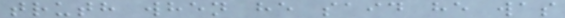truth when he said he was
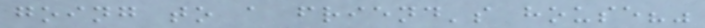going to a friend's house?"
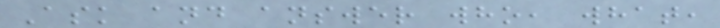Ask and answer who, what,
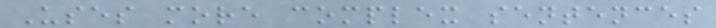Uses more complex sentences
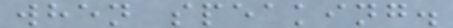when speaking.
